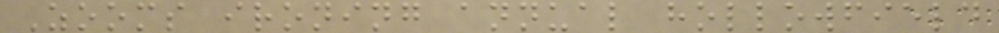Zooms ironing annual hollowfield
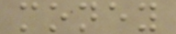money
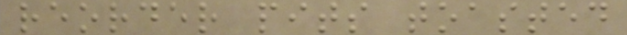reorder pits toasted
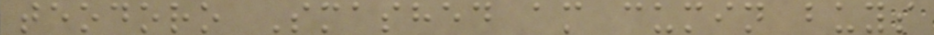teodoro Smashed am cumin buys
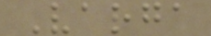Varga
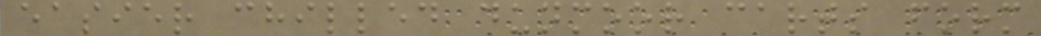easier chilled dunmoor carts form
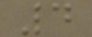4
